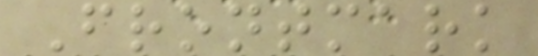Frontmark
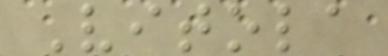Vitola
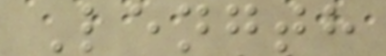Length
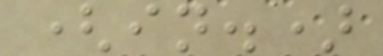(in.)
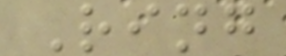Ring
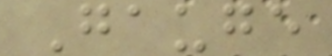Gauge
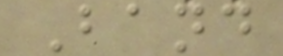Band
